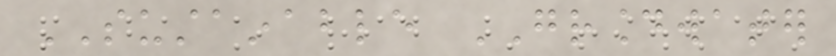SUSTAINABLE GROUNDWATER
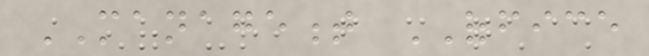MANAGEMENT OFFICE
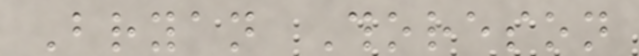Bryan Thoreson
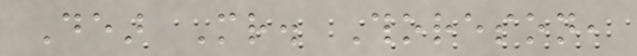Dear Mr. Thoreson,
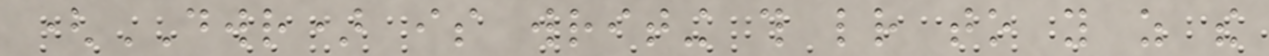(DWR) is writing this letter to you as the
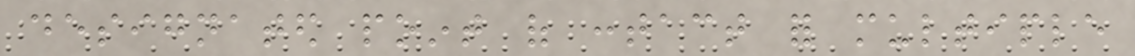designated point of contact for multiple
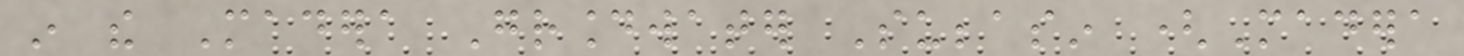in the Madera Groundwater Subbasin (Madera
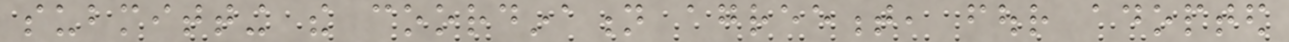submitting the coordination agreement, four adopted
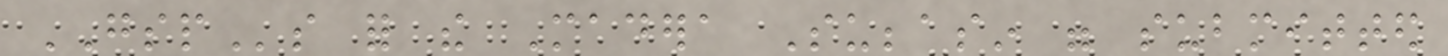GSPs for the Madera Subbasin were submitted
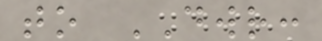to DWR:
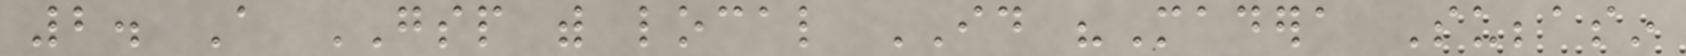2. A GSP with local ID "Madera Subbasin
